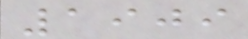1909
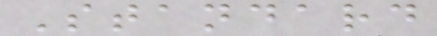Standard
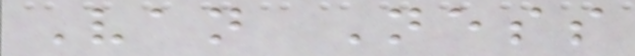Van Ness
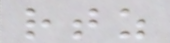rtz
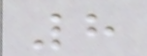8
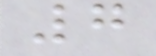7
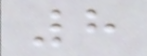8
